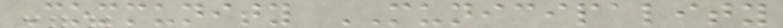Community MUNICIPALITY
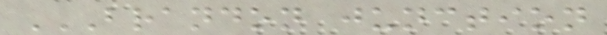BRANDON JUNCTION
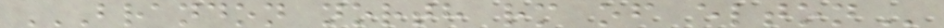BRANDON NORTH RM OF ELTON
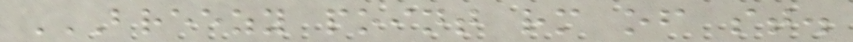BREEZY POINT RM OF ST.
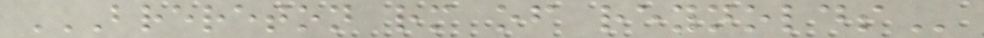BRERETON RM OF REYNOLDS
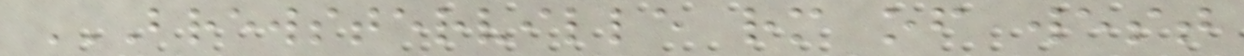BREWSTERVILLE RM OF WEST
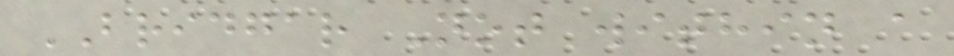BRIDGAR Not within a
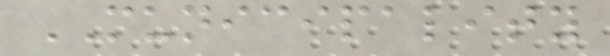MUNICIPALITY
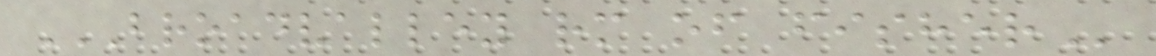BROADVALLEY RM OF FISHER
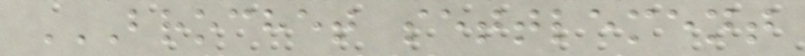BROCHET SETTLEMENT
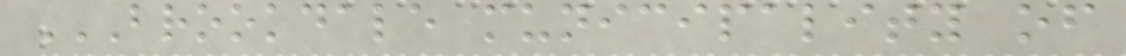BROOKDALE MUNICIPALITY OF
